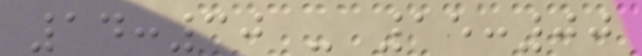14:30 - 15:00
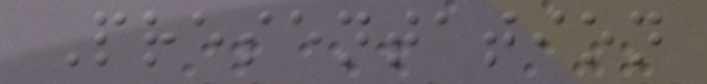Presentation
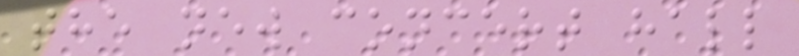the new concert hall
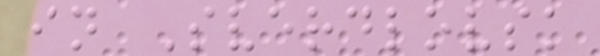in Sverdlovsk
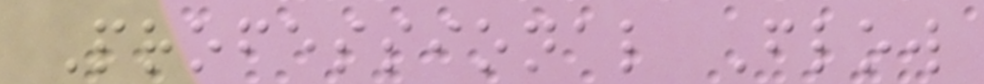Professional Flow
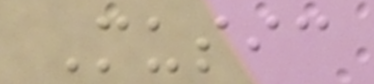Music
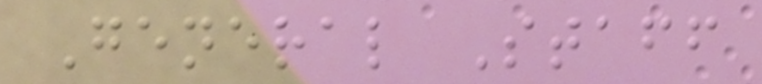General Staff
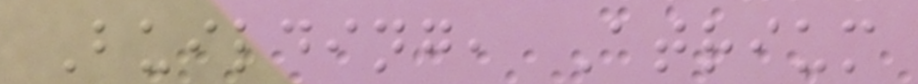Building, Atrium
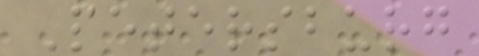Petersburg
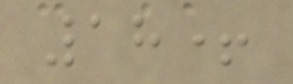18+
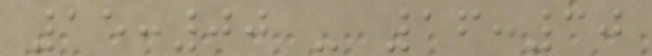15:00 - 16:30
